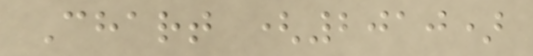Chart (2010)
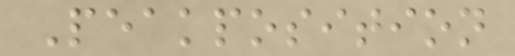Peakposition
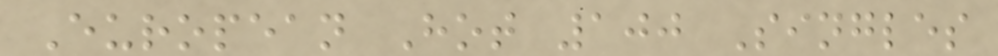European Hot 100 Singles
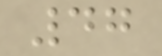47
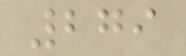279
